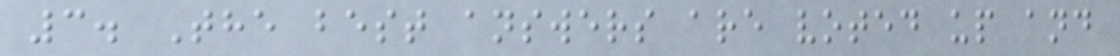3. The best answers are voted up and
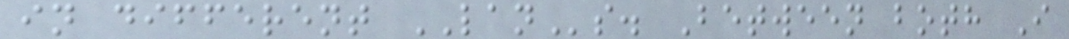in different LANs. Between both I
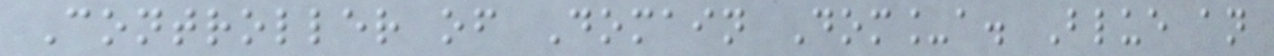Controller of Domain Dom_a. Blue an
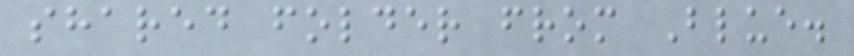shared folder from Blue.
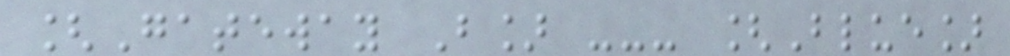[Gateway B] --- [Blue]
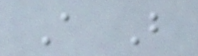A B
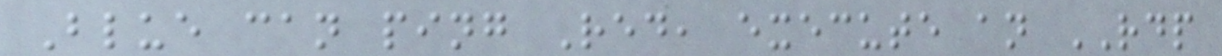Blue can ping Red, execute an RDP
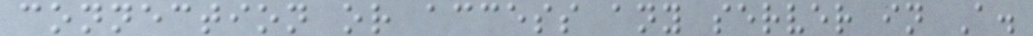connection or access any server in A.
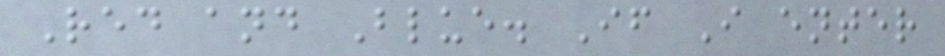Red and Blue. If I enter
